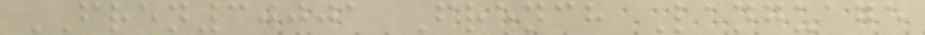FREN30001 French Language
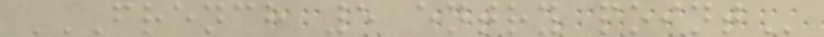FRENCH 5 ENTRY POINT
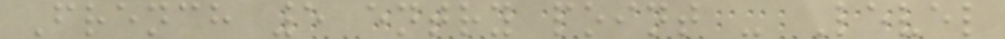French 5 entry point - Level
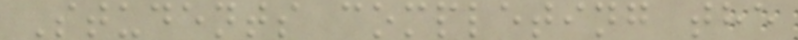Students completing the
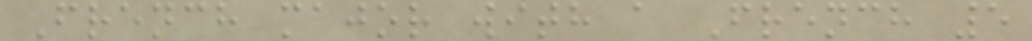French major with a French 5
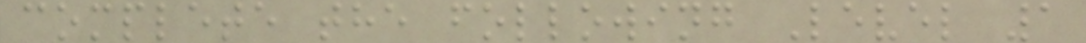complete the following Level 1
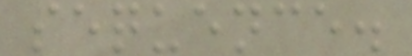sequence.
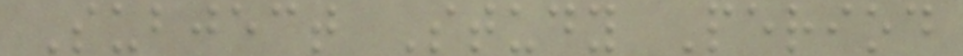Subject Study Period
